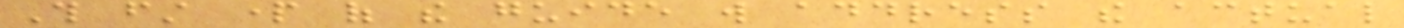This first part of the guide will address the actual
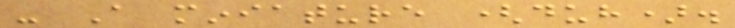- A miniature (duh).
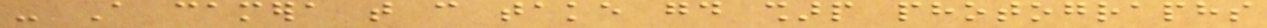- A camera that can take good sharp photographs
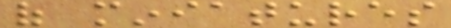of miniatures
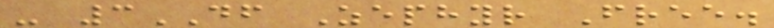- 3DF Zephyr Free.
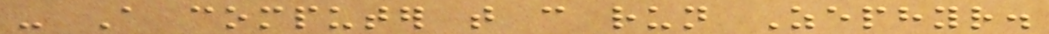- A computer that can run Zephyr.
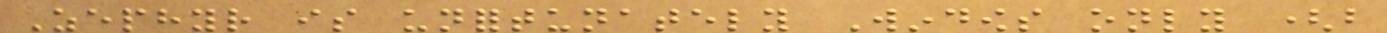Zephyr is unfortunately Windows only (but
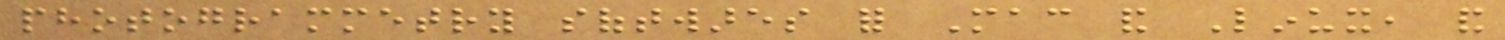photogrammetry softwares for Mac and Linux, and
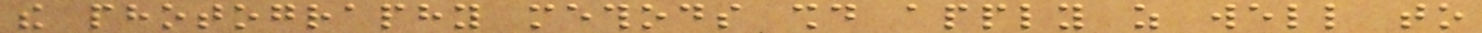the photography methods should apply as well to
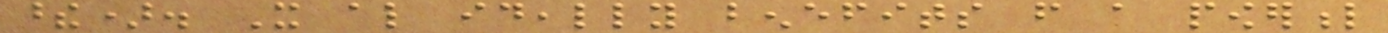these). It also ideally benefits from a powerful
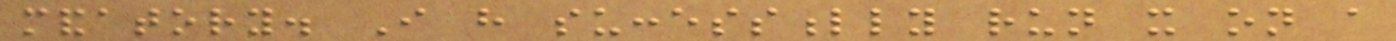mandatory. I have successfully run it on a
